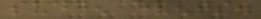sudden events.
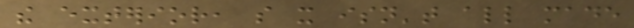the exterior, so it isn't all made
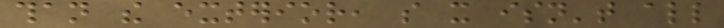than the exterior, so it isn't all
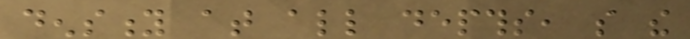density at all depths, so the
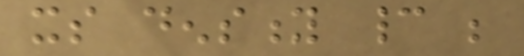its density cannot be
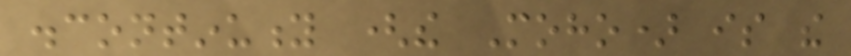discontinuity (the Moho) is the
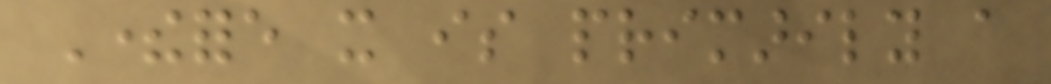Therefore it is primarily a
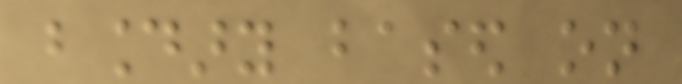boundary based on
